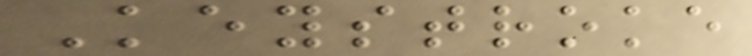Keystroke
